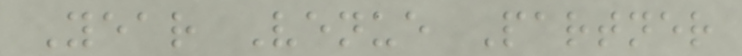Year Venue Partner
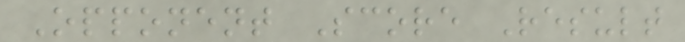Opponent Score Result
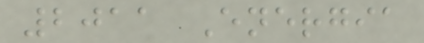2011 Energia
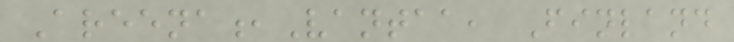Areena,Vantaa, Finland
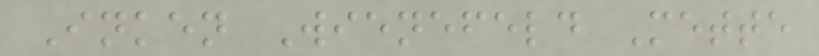Inken Wienefeld Mette
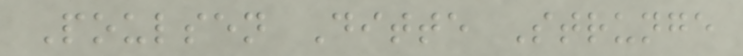Poulsen Ditte Strunge
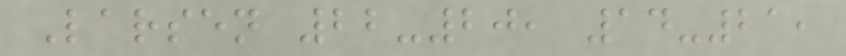Larsen 22-20, 14-21,
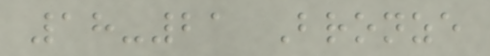18-21 Bronze
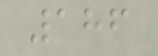186
